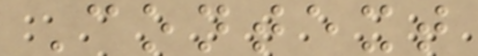Context
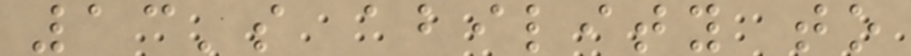13's ability to
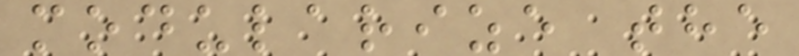modularize the
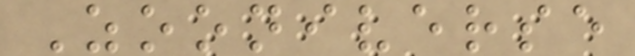Zooniverse
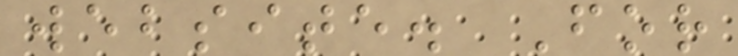website. For
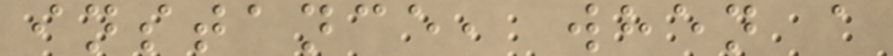instance, when a
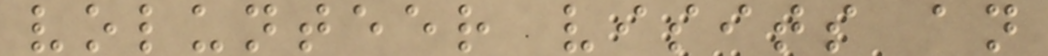volunteer visits an
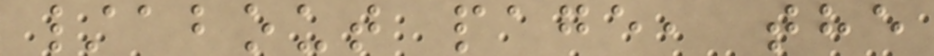/about page, the
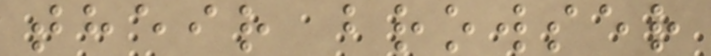their browser
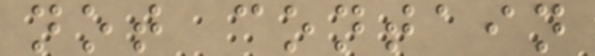not contain
